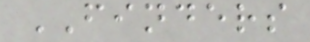FINDERS
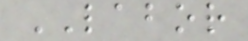LABOR
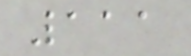111
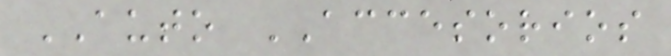AUTO ACCESORIOS
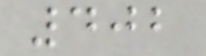402
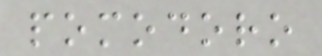pomodoro
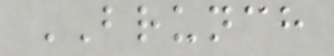BRUNCH
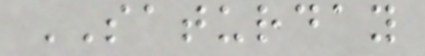SATURDAY
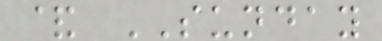& SUNDAY
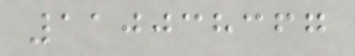110038367
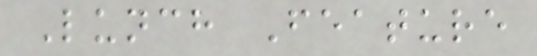Lunch Feature
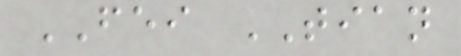FEI TIAN
